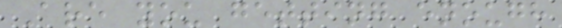Are you getting enough
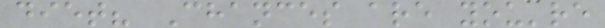diet? Chances are you're
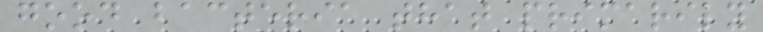good bacteria that primarily
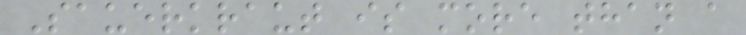Sauerkraut is more than a
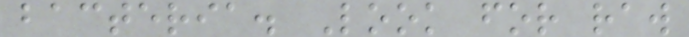bacteria. Look for raw
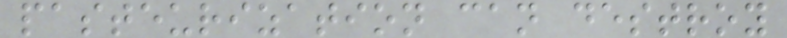pasteurization can destroy
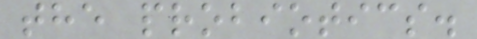the probiotics.
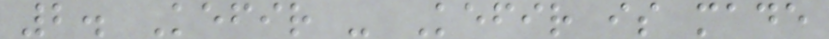2. Kefir - Kefir is made
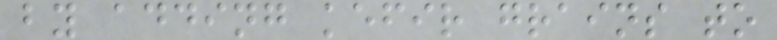by adding kefir grains to
